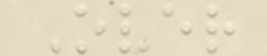Over
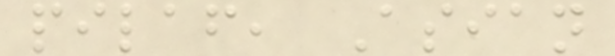pilaf, Asian
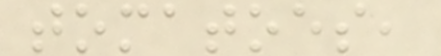tomatoes,
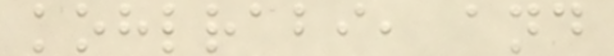kohlrabi, and
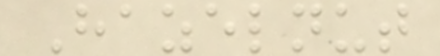Hazelnut
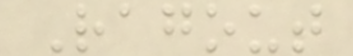Ragout
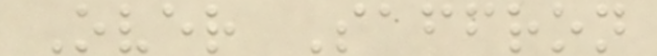Over Saffron
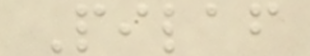Pilaf
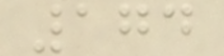174
